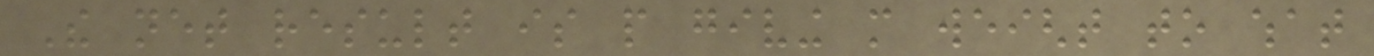The net result is people giving more weight to what
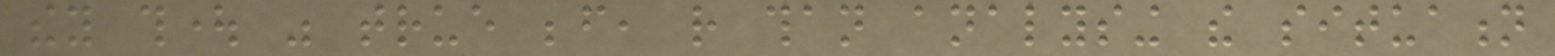they thought was true before, rather than analysing the situation
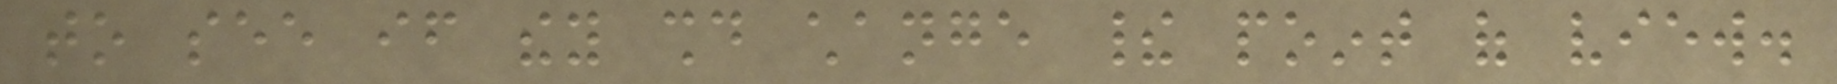to see if they should change their point of view.
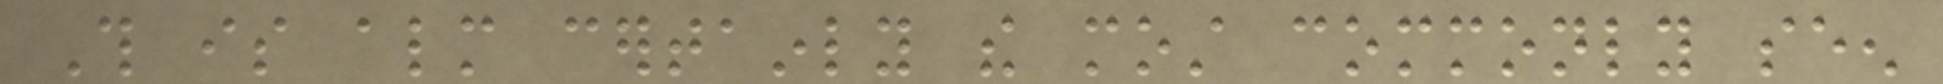This is almost certainly the most commonly seen
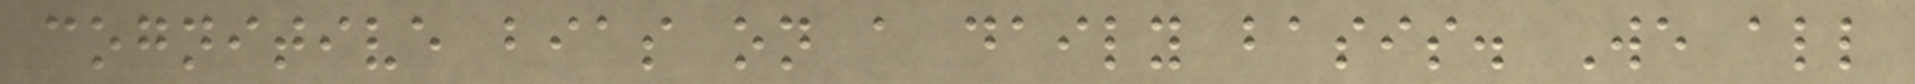cognitive bias on a daily basis. We all
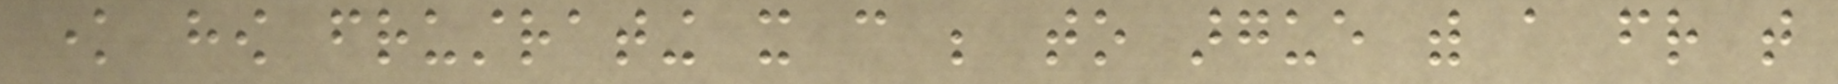know how frustrating it can be to argue with a friend that
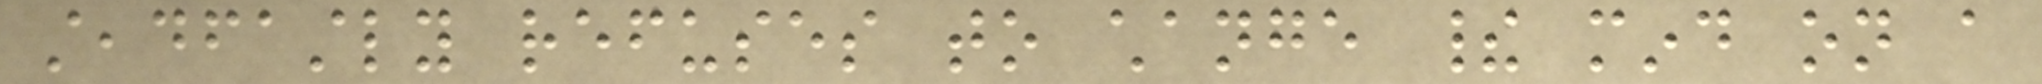steadfastly refuses to change their mind on a
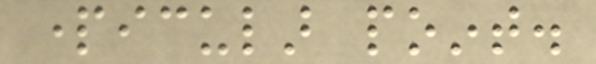particular point.
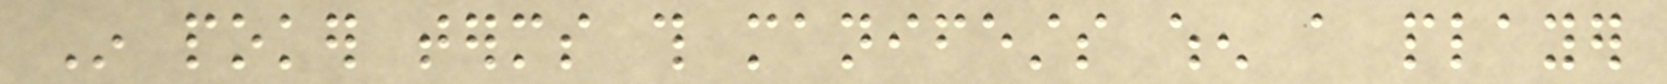In poker terms this manifests when a player
